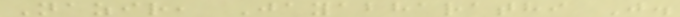Nazir, Jayabharathi J.
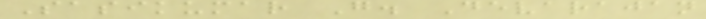Sasikumar G. Devarajan
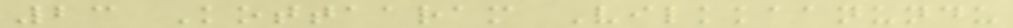23 Kottaaram Vilkkaanundu
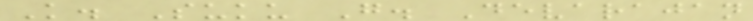K. Suku G. Devarajan
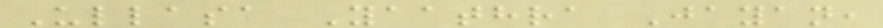Ullasa Yaathra Jayan,
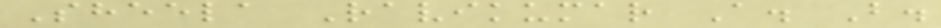Sheela Ravikumar A. B.
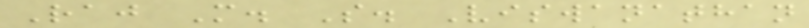Raj M. S. Viswanathan
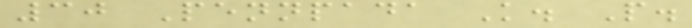30 Pennpada K. P.
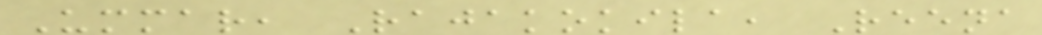Ummar, Rajakokila, Reena
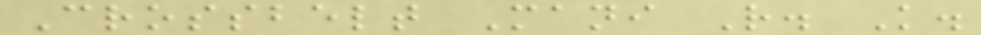Crossbelt Mani R. K.
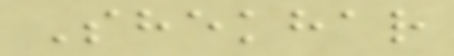Shekhar
